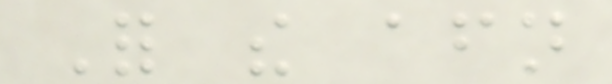For the afternoon
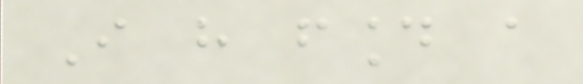I have found a
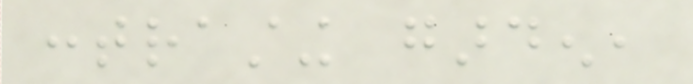contrasting garden,
